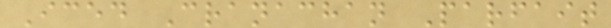Iced Cranachan Parfait
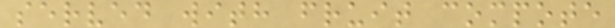served with fruit compote
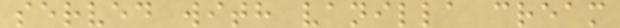served with vanilla cream
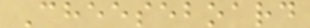Cheeseboard
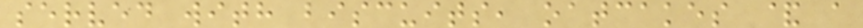served with biscuits, oatcakes & a
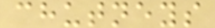chutneys
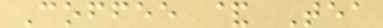Coffee & Tea
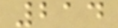214
